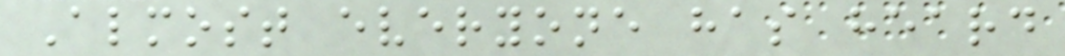Almost everyone has heard
